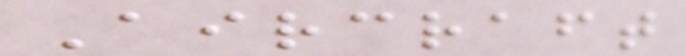Aircraft
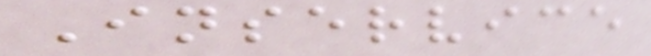Inservice
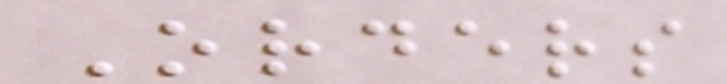Orders
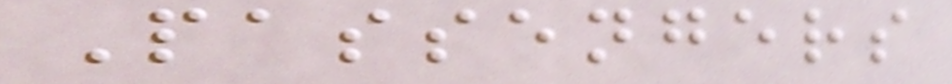Passengers
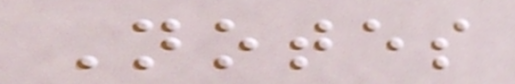Notes
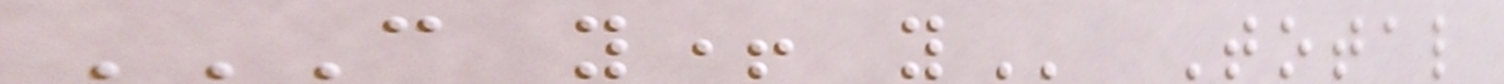C Y+ Y Total
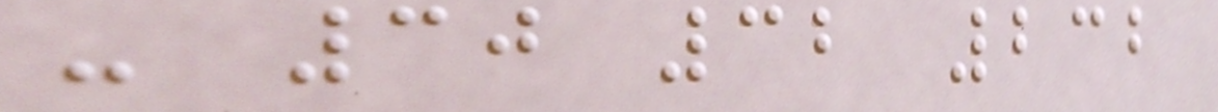- 30 32 232
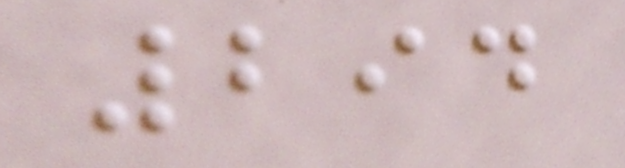294
